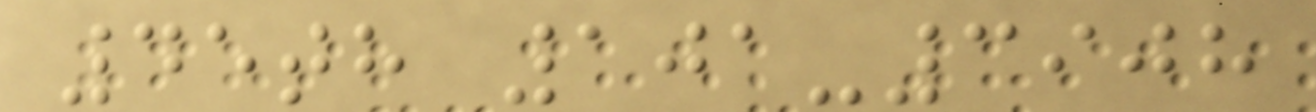45th 101-3908
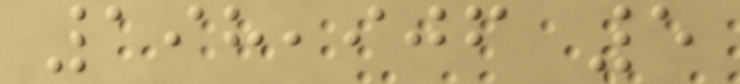198,906 5
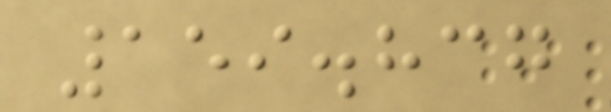159.837
